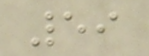59
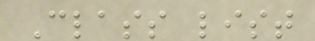Class list
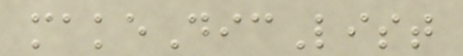makeDicList
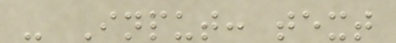- Input: text
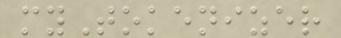myTokenizer
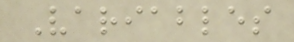Variables
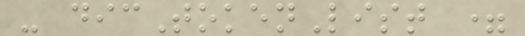- dicTokenList =
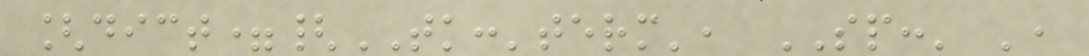[dict={TK:'term', SP:' ',
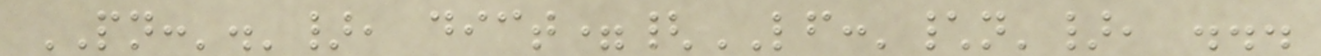PN:'.'}, dict={LF:'\n'}, ...
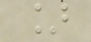]
